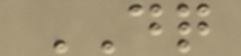DQ
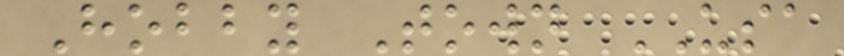Hobby Town USA
